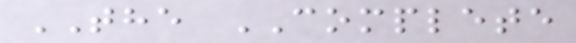THE COMPLETE
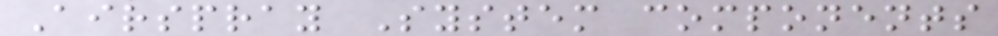Airspray System components
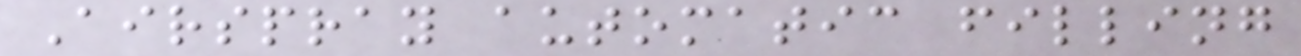Airspray automatic filling
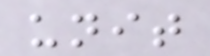unit
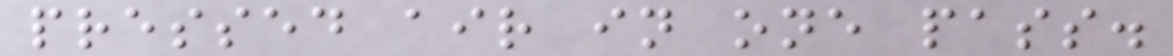pressed air in one pass.
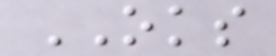OKS
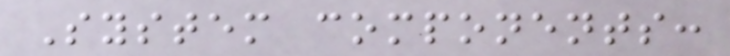System components:
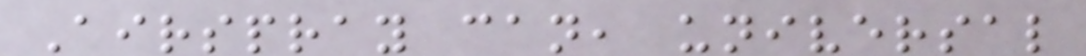Airspray can, universal
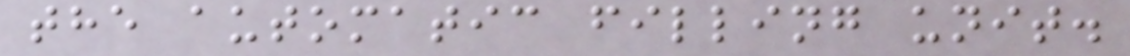the automatic filling unit.
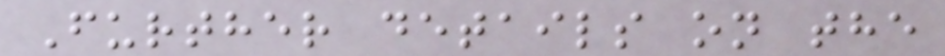Further details on the
